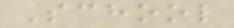School
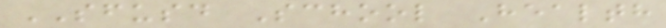SFUSD School Health
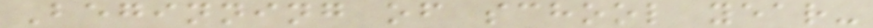Beginning of school year-
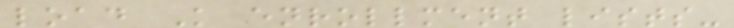load K enrollment lists-
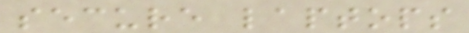secure laptops
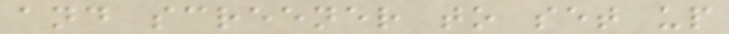and screener to set up
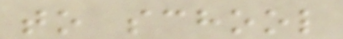to school
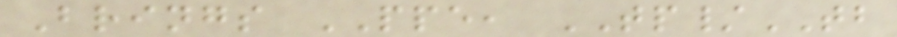Brings PPE, TP/TB
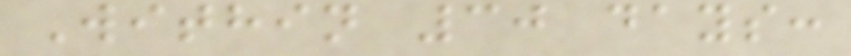Within 30 days:
